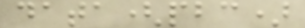data(pbc)
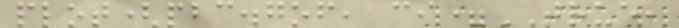plot(pbc.gof, ci=TRUE,
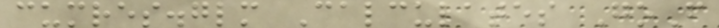cumres.glm Calculates GoF
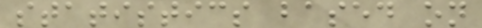statistics based on
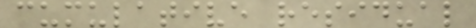cumulative residual
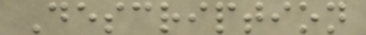Description
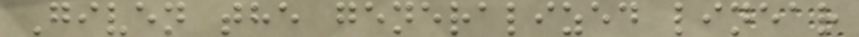Given the generalized linear
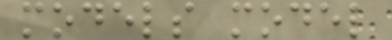models model
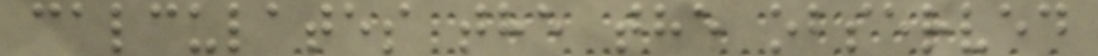calculates the the observed
